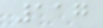117
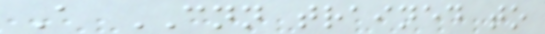A CNN trained to
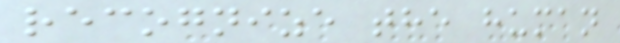recognize the human
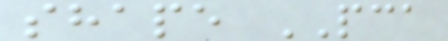shape PCA
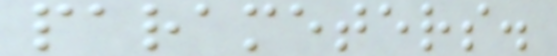parameters.
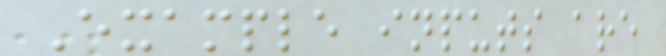Example inputs are
